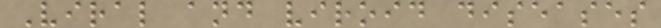Viral and viroid diseases
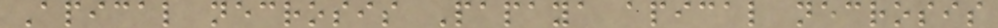Apical necrosis Papaya apical necrosis
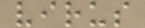virus
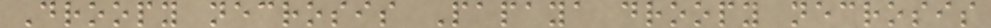Droopy necrosis Papaya droopy necrosis
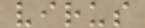virus
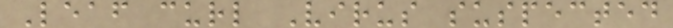Leaf curl Virus suspected
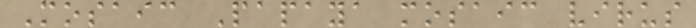Mosaic Papaya mosaic virus
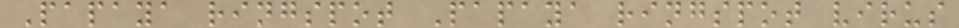Papaya ringspot Papaya ringspot virus
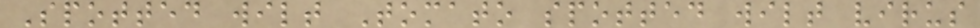Spotted wilt Tomato spotted wilt virus
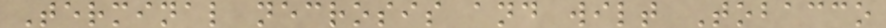Terminal necrosis and wilt Tobacco
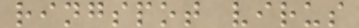ringspot virus
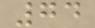74
